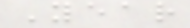Year
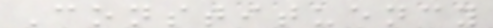Constituency
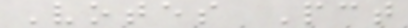Votes Pct
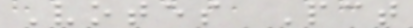Votes Pct
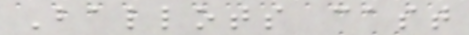Ballots cast
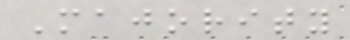Majority
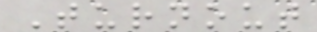Turnout
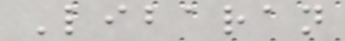Libaran
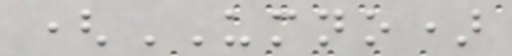(UMNO)
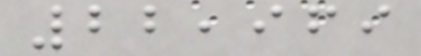22,969
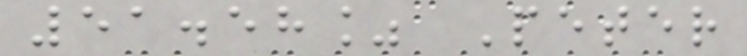51.58% Peter
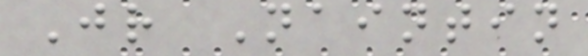Jr Naintin
